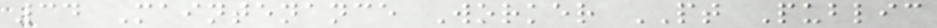34 Maintenance Worker PT Public
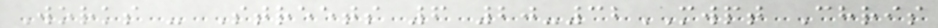Works - Streets 6 20-32MWPT Chris
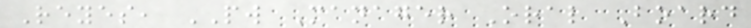Reyes, PW Manager Oral Board
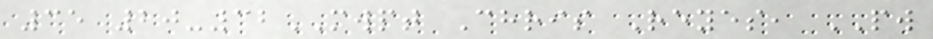35 20-32MWPT Chris Reyes, PW
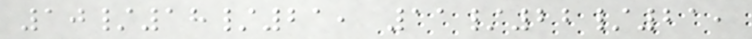10/18/21, 11/22/21,
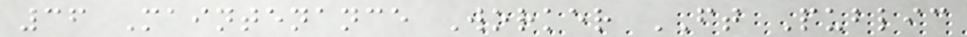36 Maintenance Worker FT Public
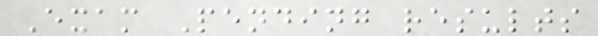Exam Pending results
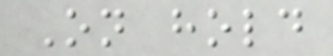On hold
